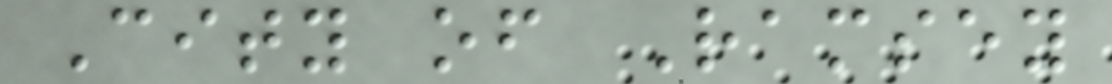City of Ramsey
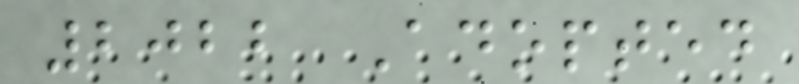2022 Adopted
